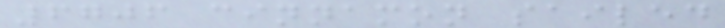6706 cinnamon sailed
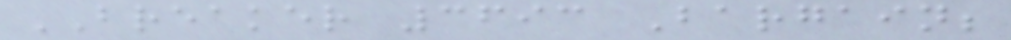BREAKER 3693 Bargain;
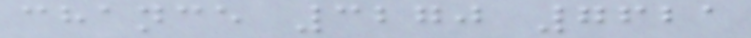chance 3270 7621
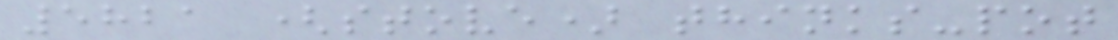5821 (stove) thinks-pot
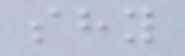shy
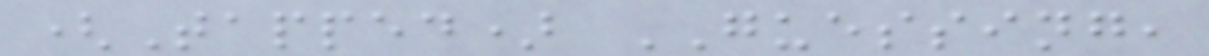(Tapped) GUESSING,
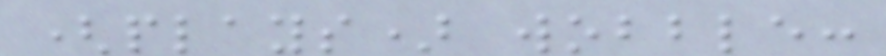(plays) wobble:
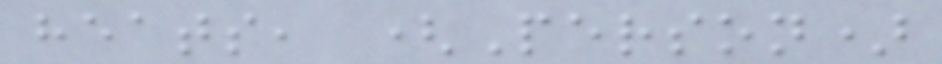heats, (Person)
